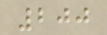200
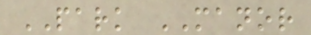PARK MANOR
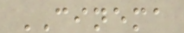CINEMA
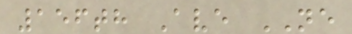156th Ave NE
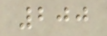200
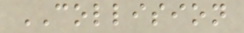COLLISION
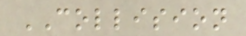COLLISION
